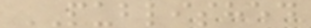PUBLISHED
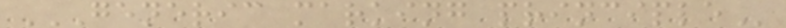GENERIC MARKING PRINCIPLE
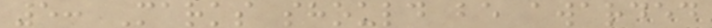5: Marks should be awarded
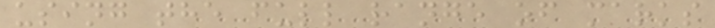using the full range of marks
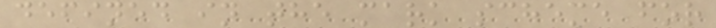defined in the mark scheme for
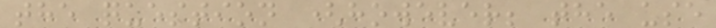the question (however; the use
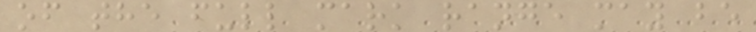of the full mark range may be
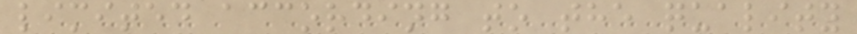limited according to the quality
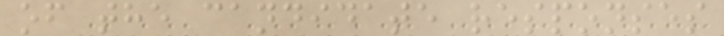of the candidate responses
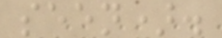seen).
